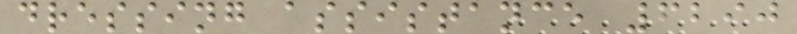dressing assistance 6290
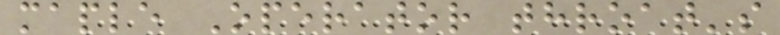maple Operator throat's
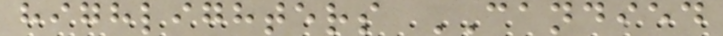highlighters CANDIED
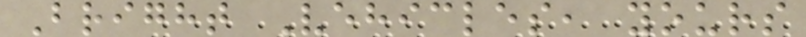Bright Vehicles, yours
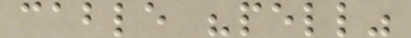cable "pell"
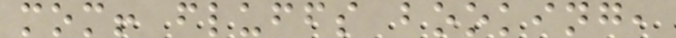mom! fluffs booking,
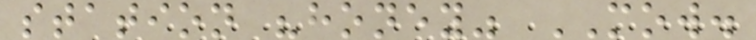station "honey" MOW.
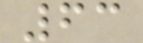63
